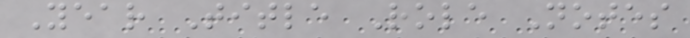Year Title Role Notes
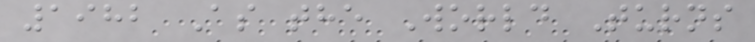1982 As the World Turns
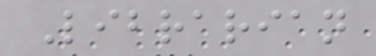Librarian
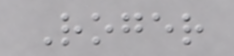Roger
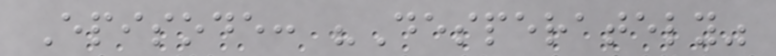Episode: "Desperately"
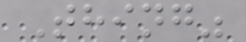Thing"
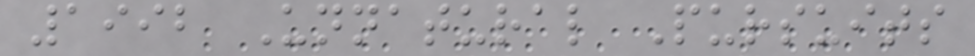1992 Unnatural Pursuits
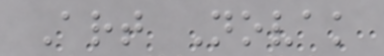Art Novak
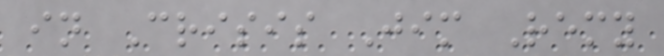in Crisis Jim Remy
